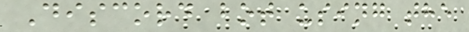Discord bot using the
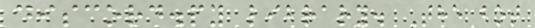discord.py library. The bot
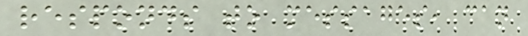responds to messages, can
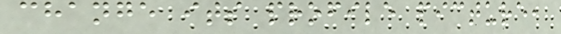change its profile picture,
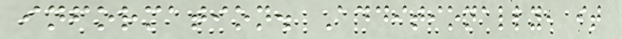information. Additionally, it
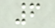6
